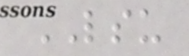LSU
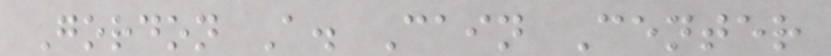Gordon A. Cain Center
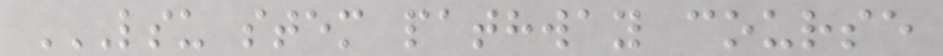LSU STEM PATHWAY COURSE
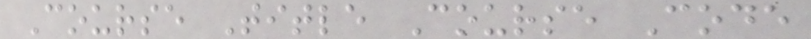Course Title Course Code
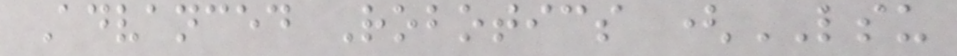Advanced Robotics (LSU
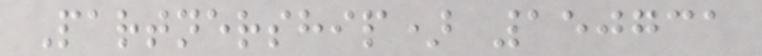Partnership) 150731
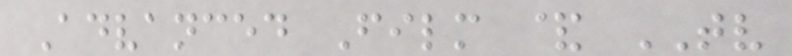Advanced Film & TV
